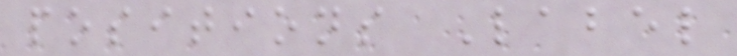positions Label
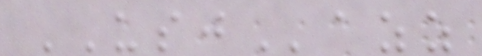USJazz
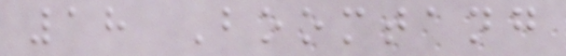18 Boomtang
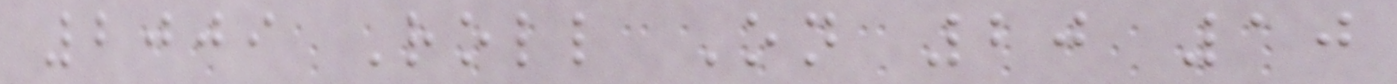2009 Roll On 20 10
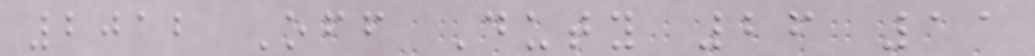2012 Off Duty 26 11
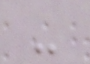-
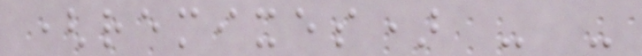(remixes) - -
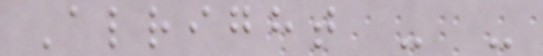Alright - -
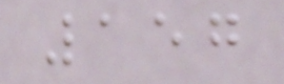157
